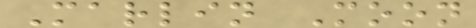Marlin Moon
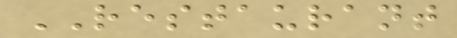RESTAURANT
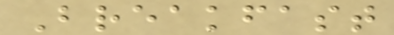Breakfast
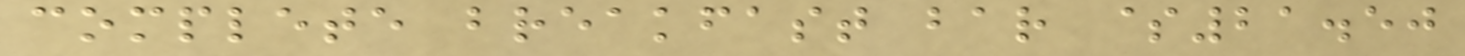complete breakfast bar $21.50
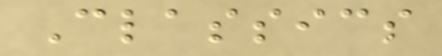Classics
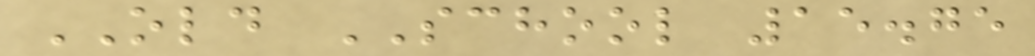OLD SCHOOL 15.75
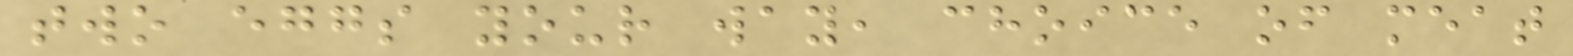two eggs your way, choice of meat
